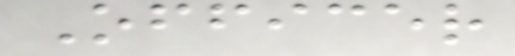Officer
